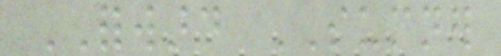FORWARD SUMNER
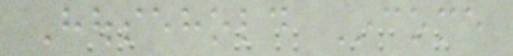Household Income
